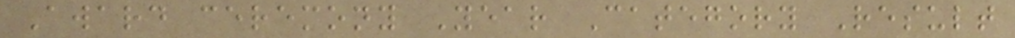Award ceremony Year Category Result
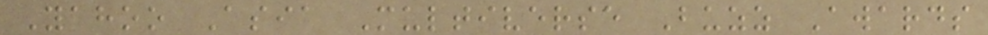Yahoo Asia Multiverse Buzz Awards
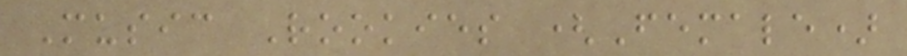Music Rookies (Female)
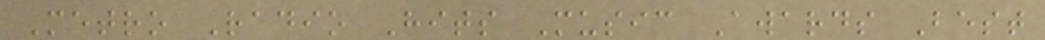Metro Radio Hits Music Awards Best
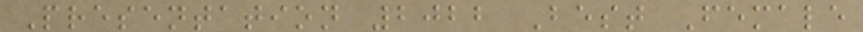Presentation 2022 Best Female
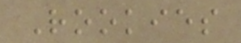Rookies
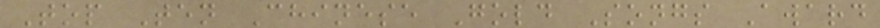Top Ten Chinese Gold Songs Award
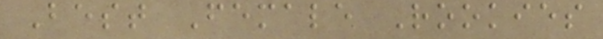Best Female Rookies
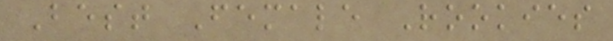Best Female Rookies
